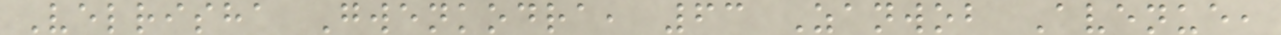Velrisha Gwenkodra, 63 Zanwob Avenue,
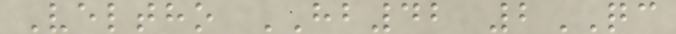Veltho HB42 2QC
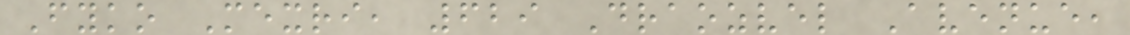Fyko Mexri, 629 Draozvel Avenue,
